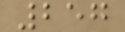257
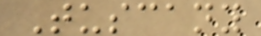Tuscany
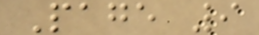Page 9
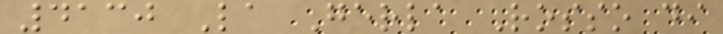4130 La Gerla Rosso di
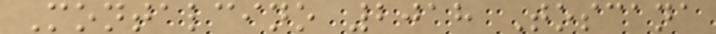Montalcino 2018 Toscana
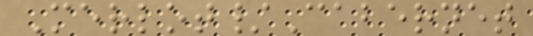Merlot/Cabernet
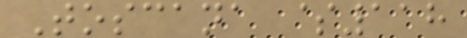Toscana $118
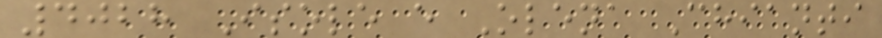4028 Isole e Olena Chianti
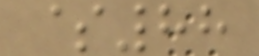$88
